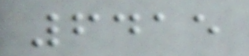6415
